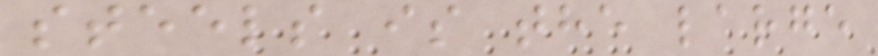steels is the large
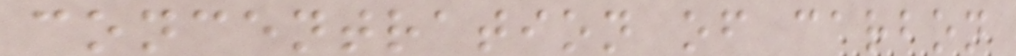concentration of carbon
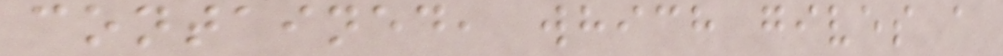contained, which gives a
